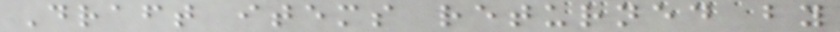Draft items returned by
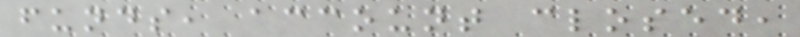funds, account closed,
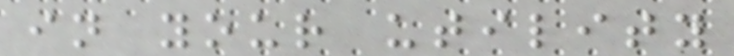in your utility
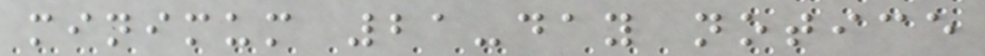minimum 21-day notice
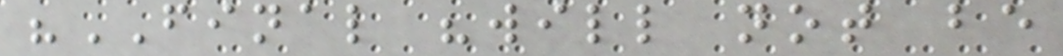"FINAL "will not be
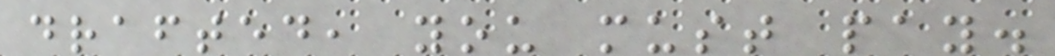drafted, you must pay.
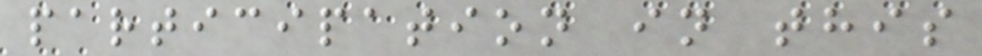participation in this
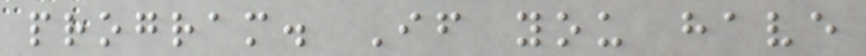program. If you have
